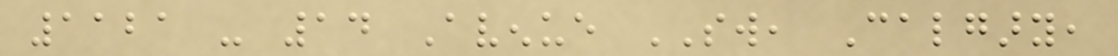1121 - 14 Avenue SW, Calgary,
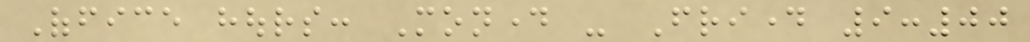Office hours: Monday - Friday 9:00
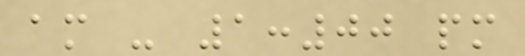am - 1:00 pm
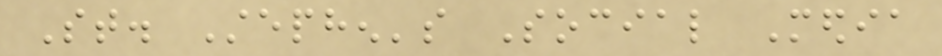St. Stephen's Social Media
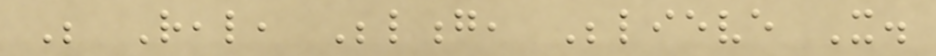Be Real, Belong, Believe It.
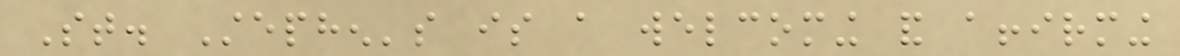St. Stephen's is a welcoming and affirming
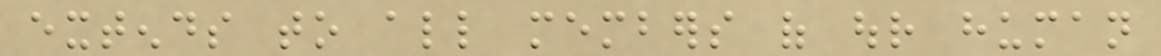extends to all members of our human
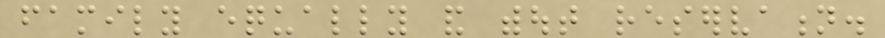family equally and without reservation.
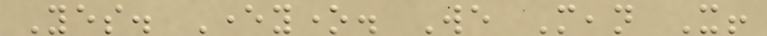Yes. Everyone. We Mean It!
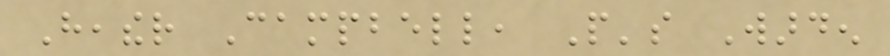Heather Campbell, People's Warden
